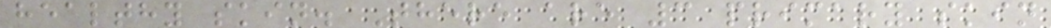healthy skin. There are 3 primary skin
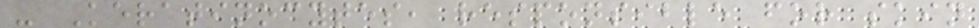- Keratinocytes, responsible for skin
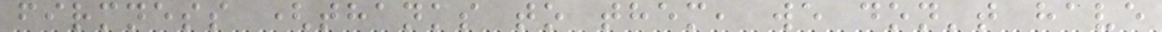firmness (thanks to them, we don't have
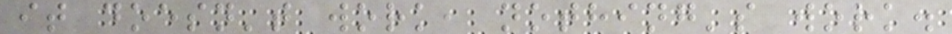it doesn't work, nothing's work.
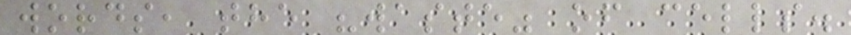words, the "waste" of cells.
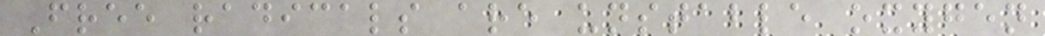Free radicals are unstable oxygen
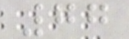77
